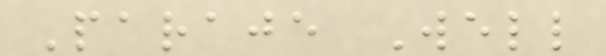Paraje Well
